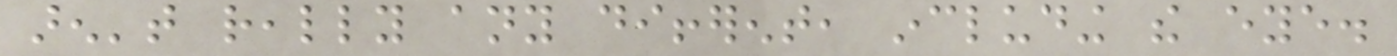aren't really any different, including the eye.
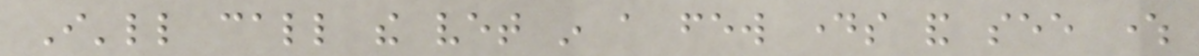I'll call the vet in a few days and see where
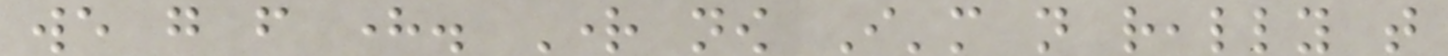we go from here. Right now I'm not really that
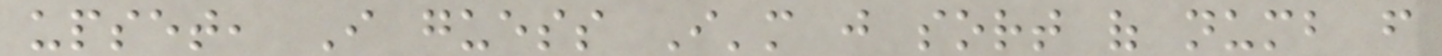upset, I guess I'm just sort of numb from
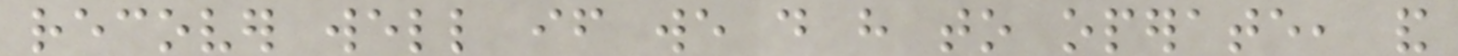recover well if we do have to operate, and
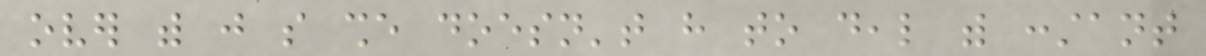over with just so she doesn't have to deal with constant
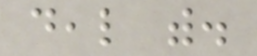deal with.
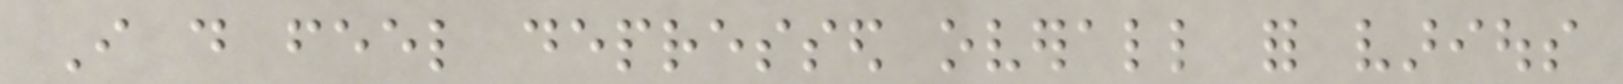I do feel depressed overall for various
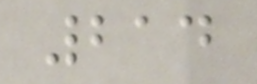214
